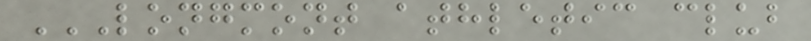LONGMONT ATHLETIC CLUB
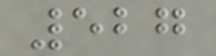527
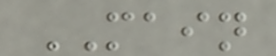MAIN
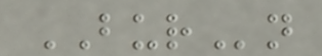BURn
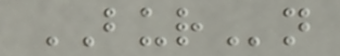BURn
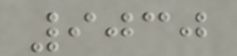9030
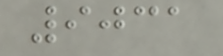9031
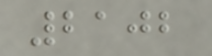2102
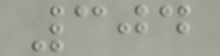304
